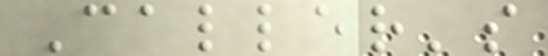Caller's
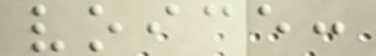voice:
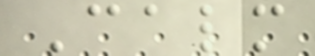Calm
